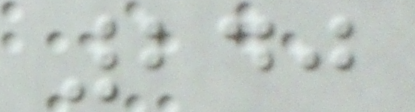240
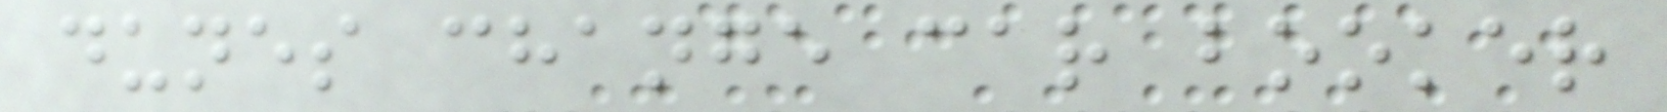dunes change car booker
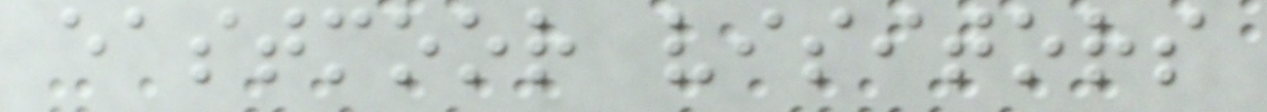eastmoor visitors
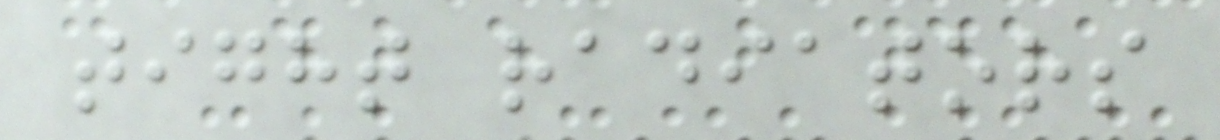tight radiators
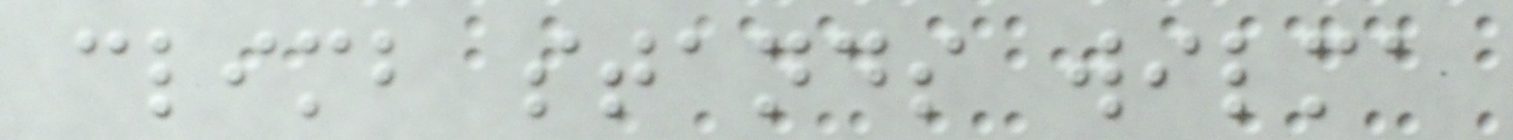climb stands wilma
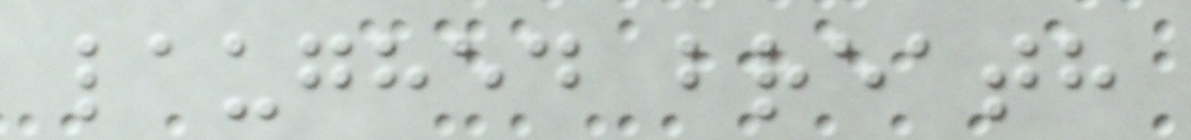laughed breath
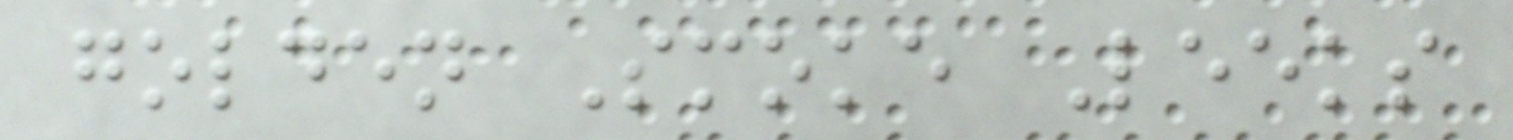golden Smoke Leeks
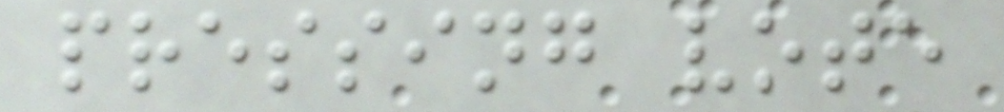pressing vote
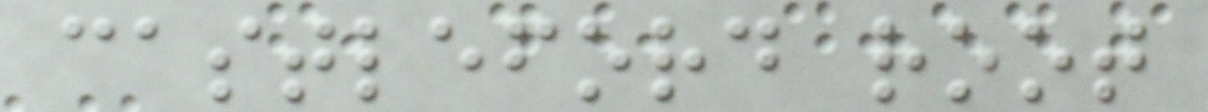castleford root
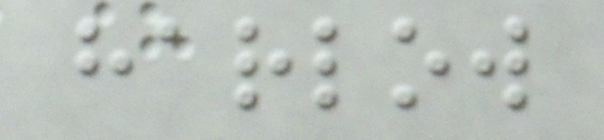harlow
